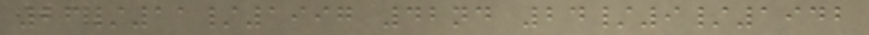26/11/1997 42nd 24/9/1942
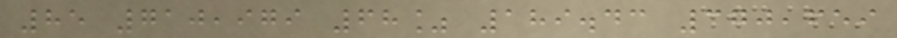85 710,979 68% 189.43 370,659
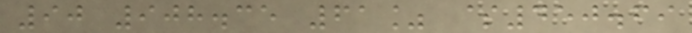90 908.35 61% $450.69
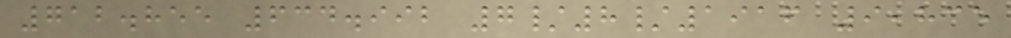712.855 634.992 7/8/1916 9,835
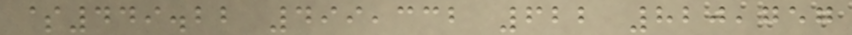$449.22 499,332 622 820,757
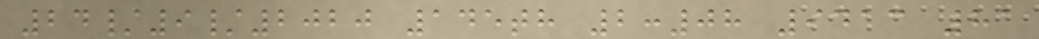24/9/2020 145th 2:08 9413 81
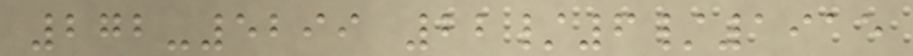272-5299 22/6/1915
